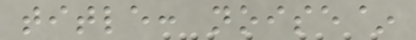title: noise~
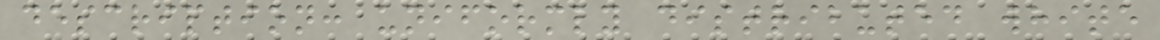description: uniformly distributed white
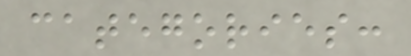categories:
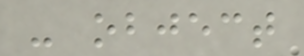- object
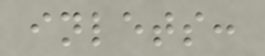inlets:
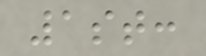1st:
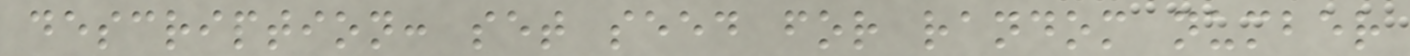description: set seed for random number
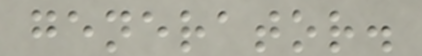generator.
